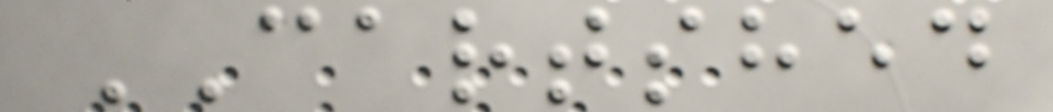CARTSHED
